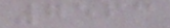7563
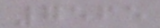7565
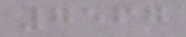7567
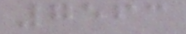7563
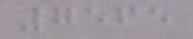7565
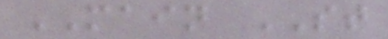MAIN ST
